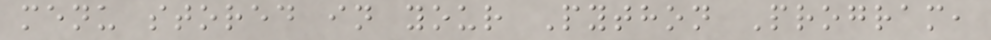menu stored in your Python Program,
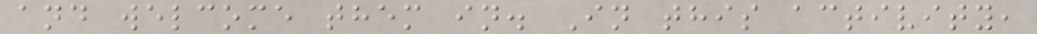and welcome them in. In this activity,
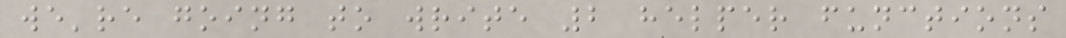we're going to write 2 helper functions
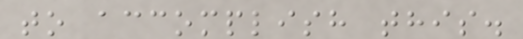to accomplish this.
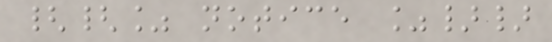{{% notice %}}
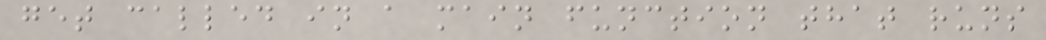get called in a main function that runs
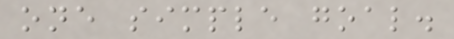one simple goal.
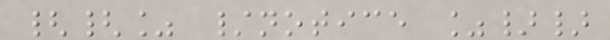{{% /notice %}}
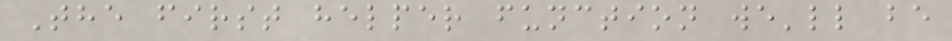The first helper function we'll be
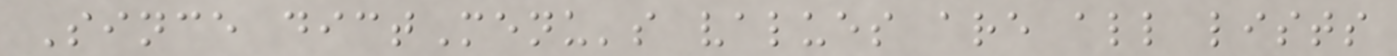Since dictMenu's values are all lists
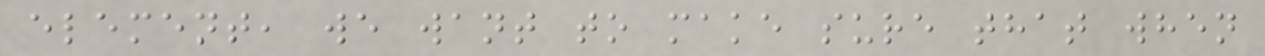element, we want to make sure that when
